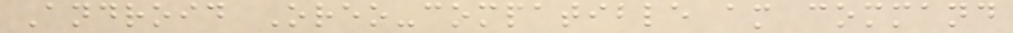Android Oreo-compatible am command
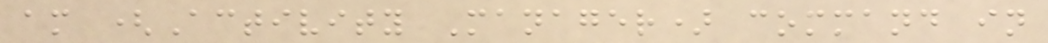am (Activity Manager) command in
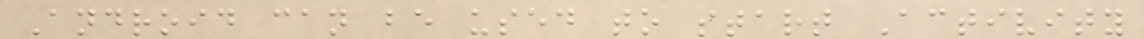Android can be used to start Activity
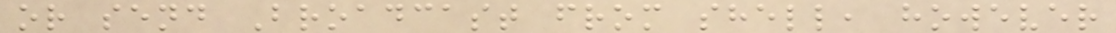or send Broadcast from shell, however
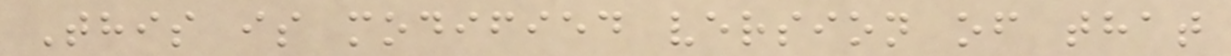This is modified version of that
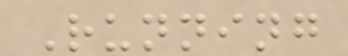Running
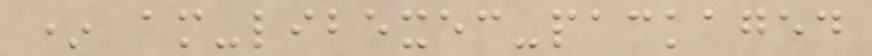* am-libexec-packaged
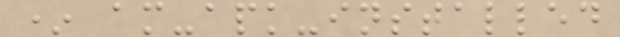* am-apk-installed
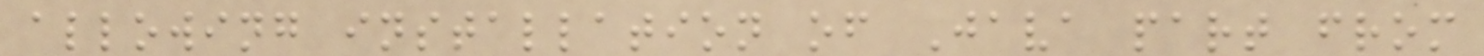allowing installation of Java part from
